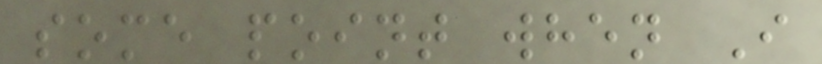some point when I
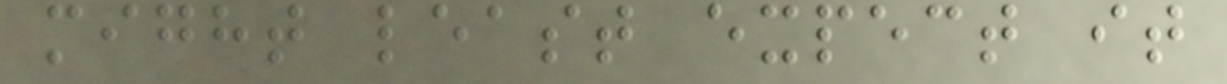might least expect it
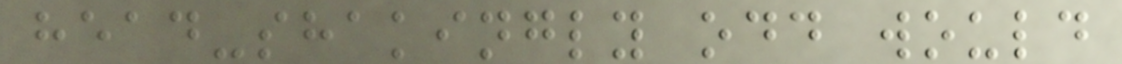head-shakingly odd would
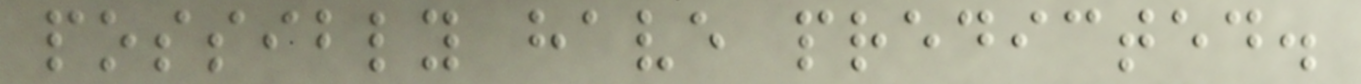possibly have predicted.
